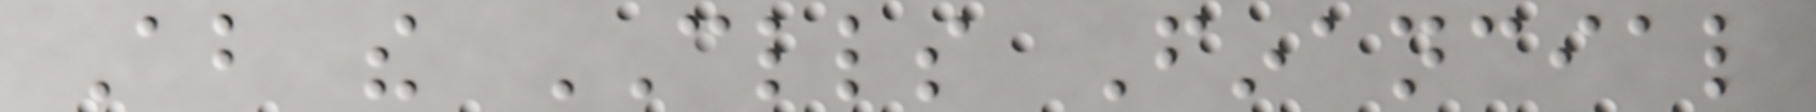About the CLLS Financial
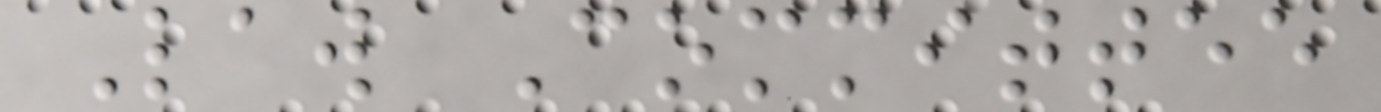Law Committee
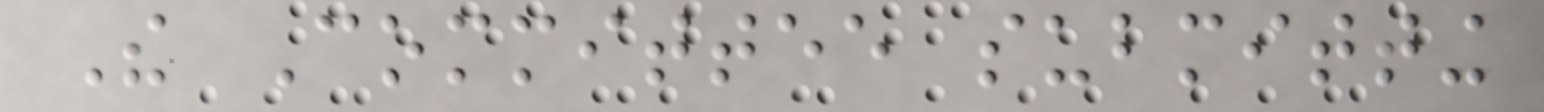The Committee submitting
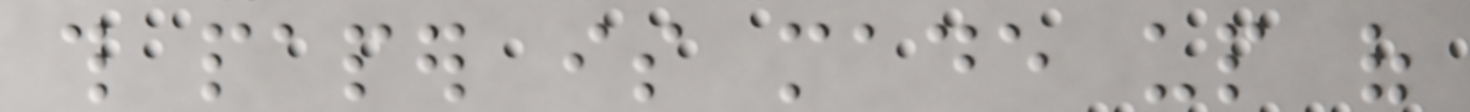this paper is made up of
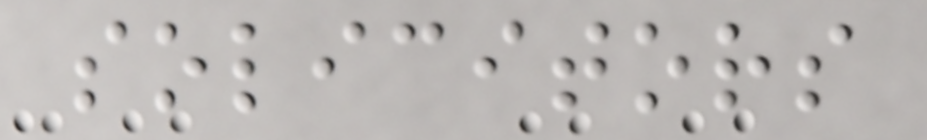solicitors
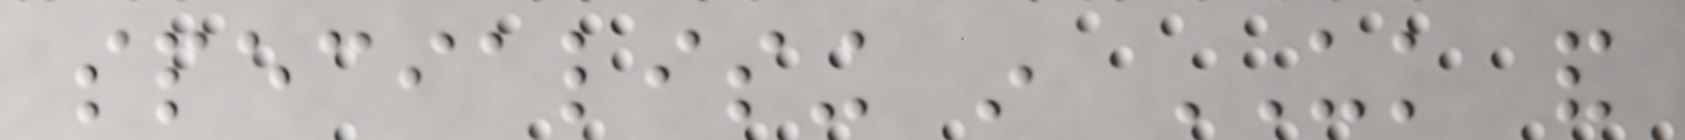specialising in UK and
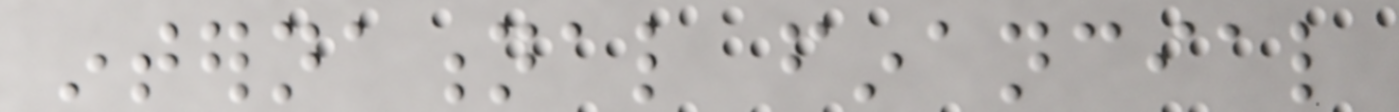international financial
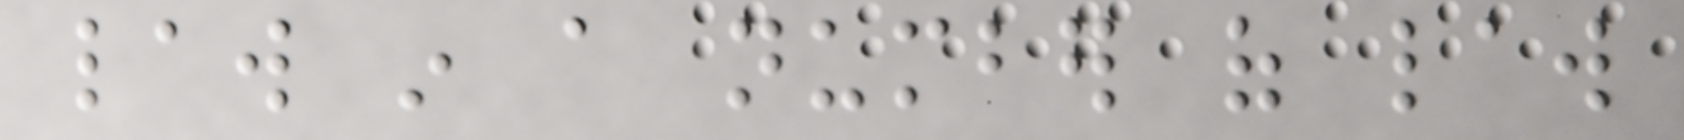law in a number of law
